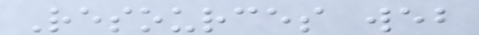Resources web
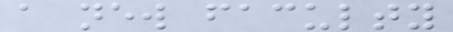a new faculty
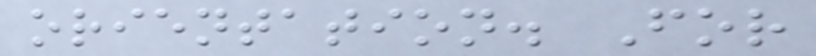orientation. For
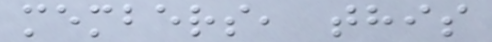members, this
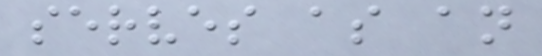serves as an
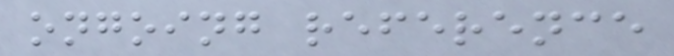ongoing reference
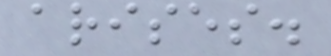arises.
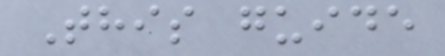This guide
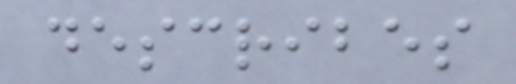describes
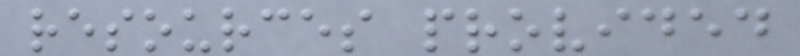resources provided
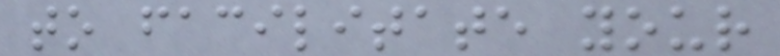to facilitate your
